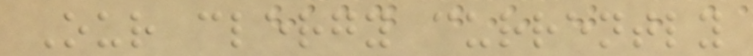Our clergy currently
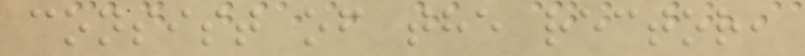consist of the rector,
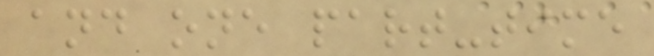and one part-time
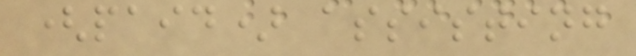(paid) assisting
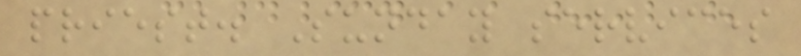priest. Sunday services
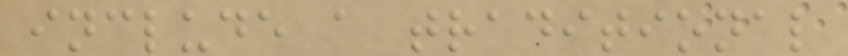include a traditional
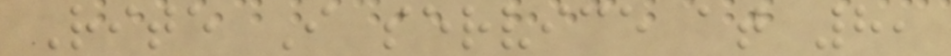Rite I service at 8,
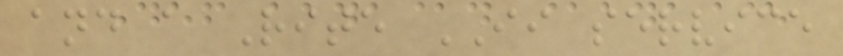and a Rite II service
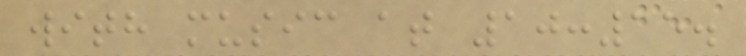with music at 10:15.
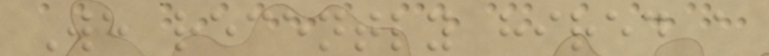We recently hired a
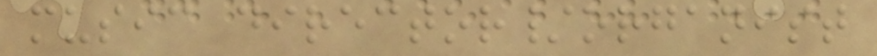music director/organist
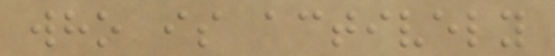who is actively
